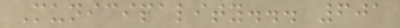Municipality... 601
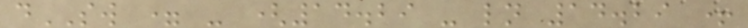dSW = - (14.29 - ln 14.29 +
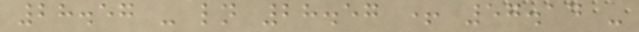28.57 - ln 28.57 + 57.14 -
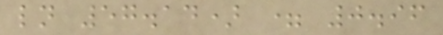ln 57.14) = 0.96
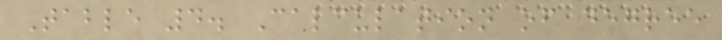Table 4. Calculation of degree
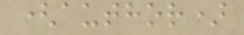(author)
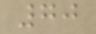70
